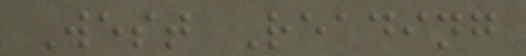West Reading
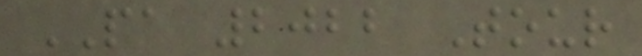PA 2022 Tour
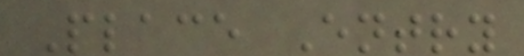Place Entry
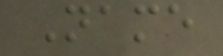Name
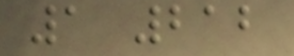1 212
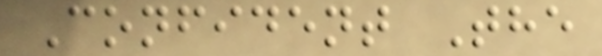Confident The
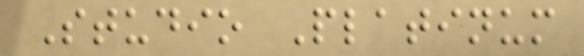Studio Platinum
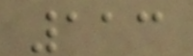113
